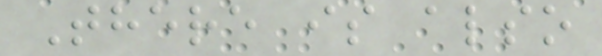There is also
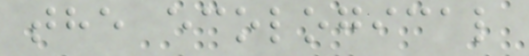the ecological
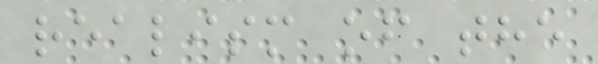realism of the
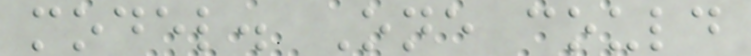model. One could
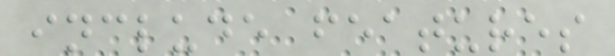include features
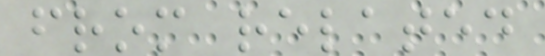from related
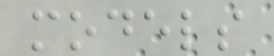models
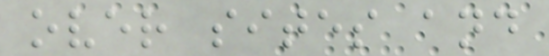over sites and
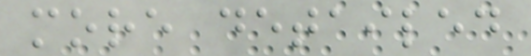more detailed
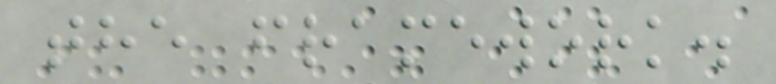the framework.
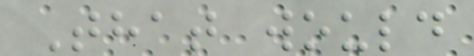That would
